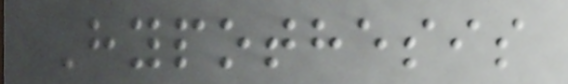Hypothesis
